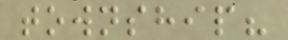township?
